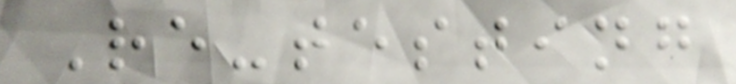Re-testing
